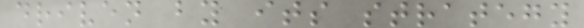driven by its strategy
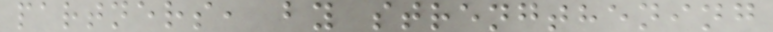partners, by strengthening
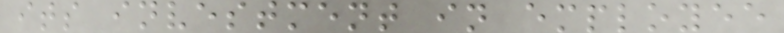its investment in employee
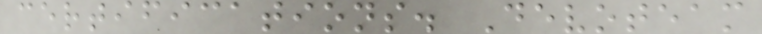certifications. Devoteam
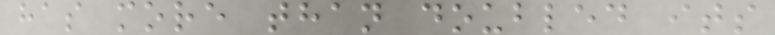has more than doubled its
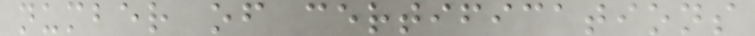number of certifications
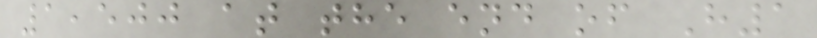1,500 at the end of H1
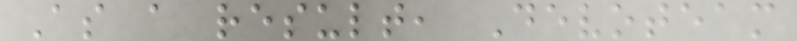As a result, Devoteam
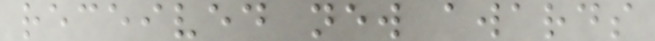received new awards
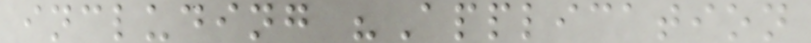including "Application
